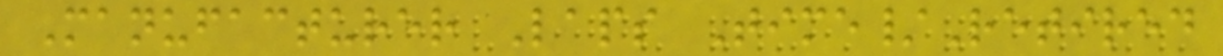Manufacturer Laps Time/Retired
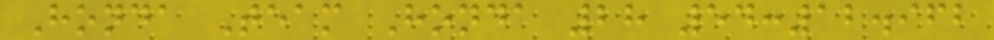Honda Team Honda 28 54:12.962
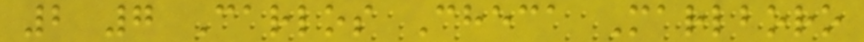2 7 Carlos Checa Marlboro
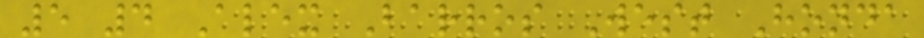5 4 Alex Barros West Honda
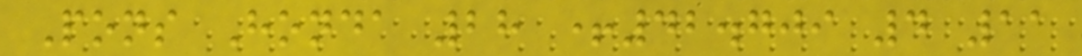Pons Honda 28 +42.709 4 11
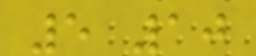5 10
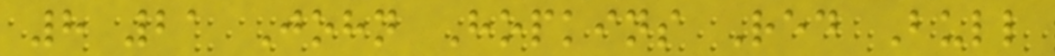8 21 John Hopkins Red Bull
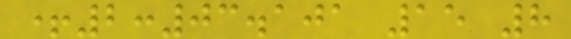+2:03.101 15 8
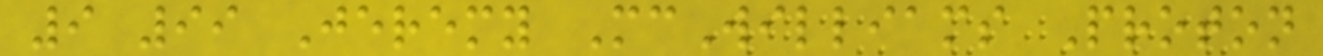9 99 Jeremy McWilliams Proton
